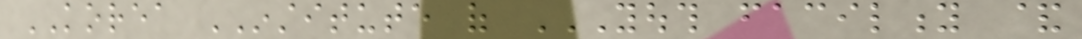KOREA INSTITUTE of YOUTH FACILITY &
